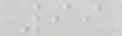99
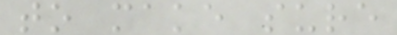to make sure
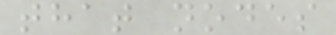that nodes
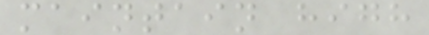maintain high
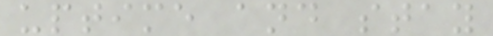uptime and stay
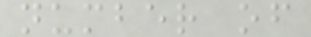number of
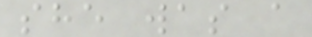she was a
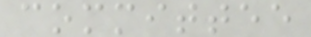committee
